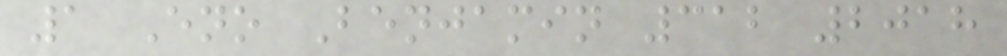1 Eno Benjamin 312 2018
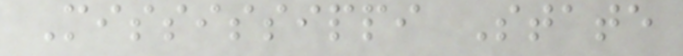Mississippi State
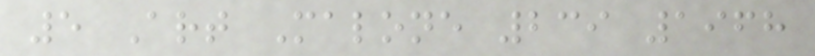5 Art Malone 239 1968
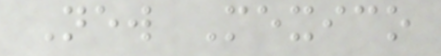New Mexico
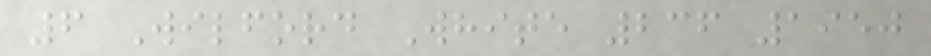6 Wilford White 236 1950
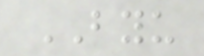BYU
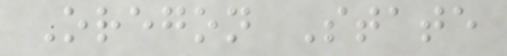Oregon State
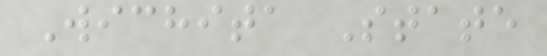Wichita State
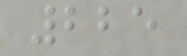225
